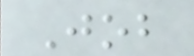Job
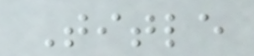Title
